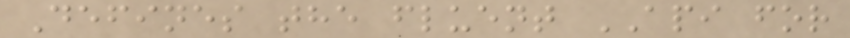Defines the fluent API for
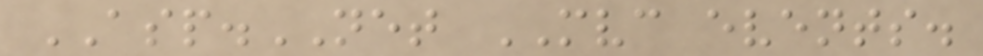ASP.NET MVC events.
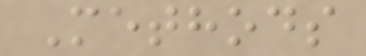Methods
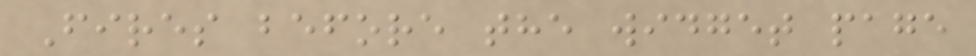Fires before the widget page
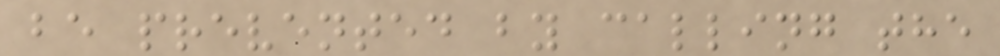be prevented by calling the
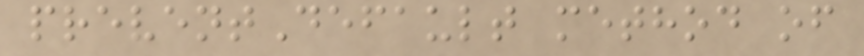preventDefault method of
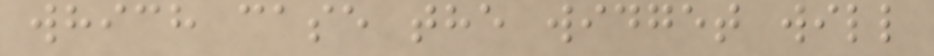which case the widget will
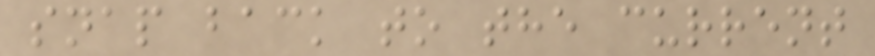snap back to the current
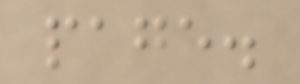page.
